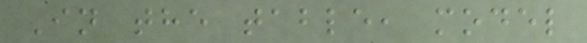In the table, model
